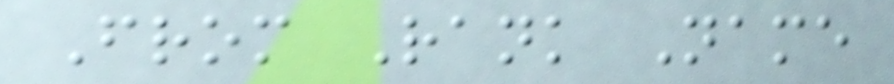From Rank Name
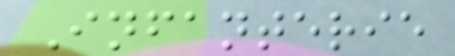Infanterie
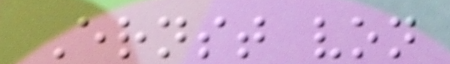Ernst von
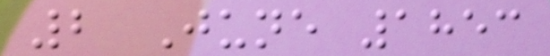2 June 1853
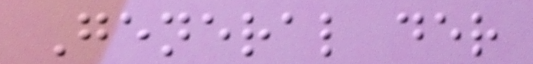General der
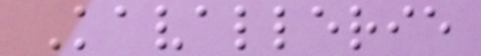Kavallerie
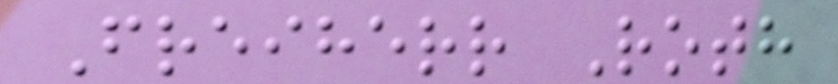Freiherr Roth
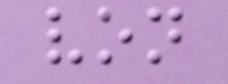von
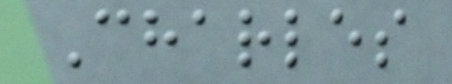Charles
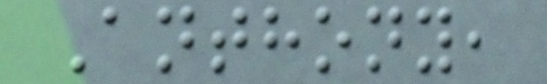Anthony,
